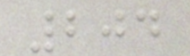204
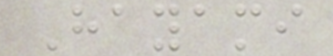Hayami
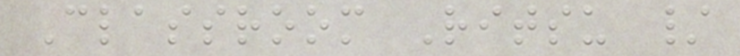Classroom Ritsu /
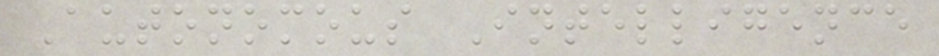Autonomous Intelligence
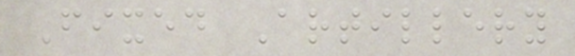Fixed Artillery
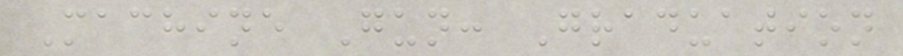Machine Gun: Graduation
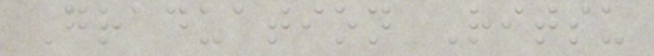Graduation Ritsu
